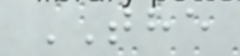THE
